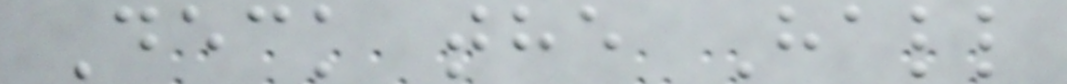Deck the Hall
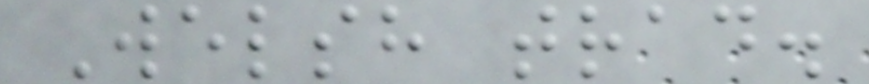Welsh trad.
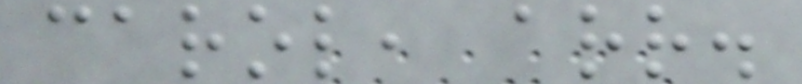carol, arr.
